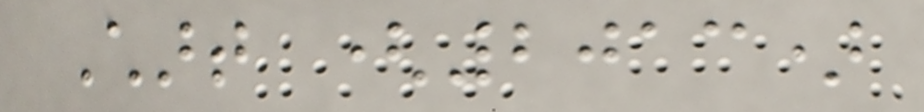Chart (2013)
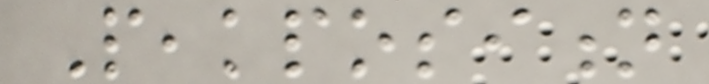Peakposition
